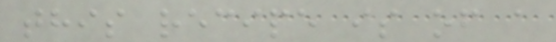this recipe is of a
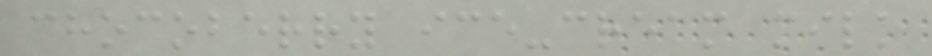chocoberry ice-cream milk
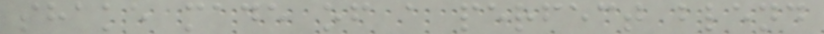shake made of a perfect blend
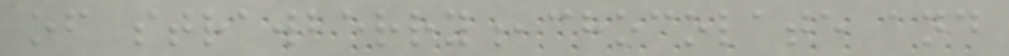of strawberry,chocolate and
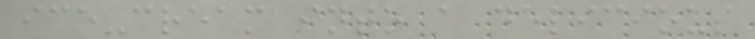ice-cream into a delicious
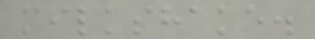milkshake.
